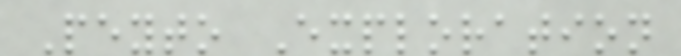Peyto Exploration
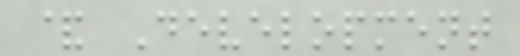& Development
